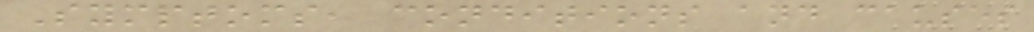Symptoms, conditions and causes
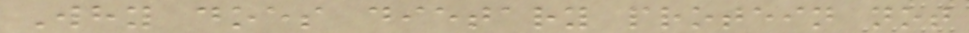Why does dietary protein not
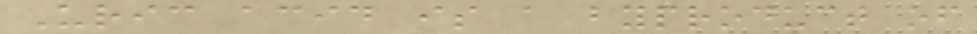Uric acid is a byproduct of
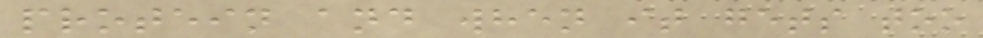protein and when it gets too
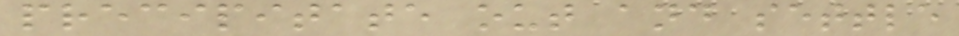precipitate out and settle
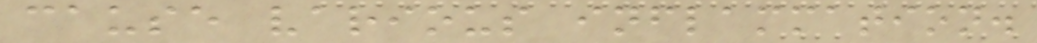cause various inflammation.
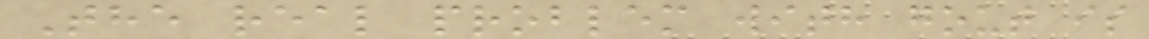The real problem with gout is
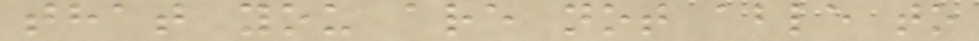that you are not able to
